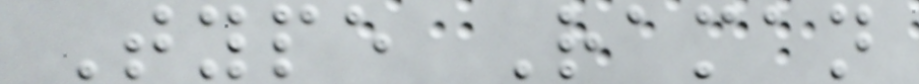Type Raman
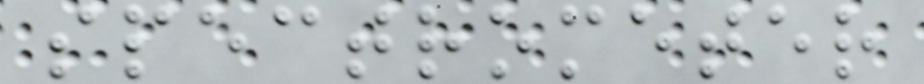spectrometer
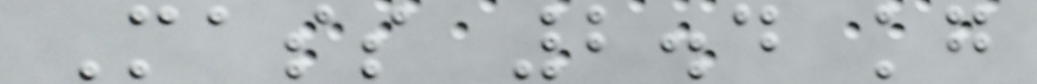Mass 2.4 kg
